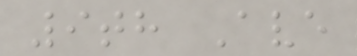9th Ave
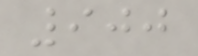900
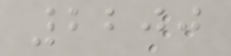2200
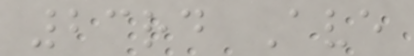23rd Ave
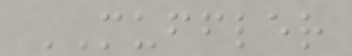MUFFLER
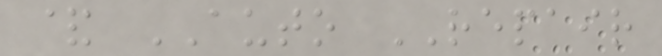& AUTO REPAIR
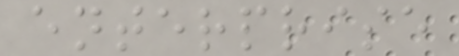enterprise
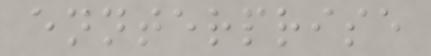ennterprise
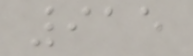915
